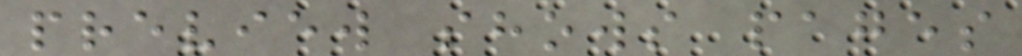preview shows pages
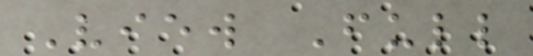View Full
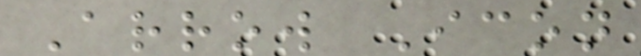Arrow Icon
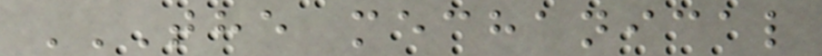THE MECHANICAL
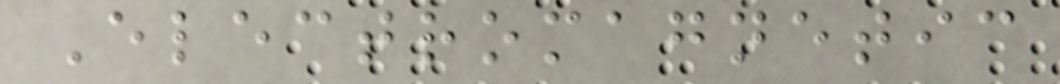Electromagnetic
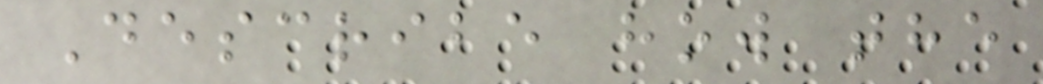Describe how the
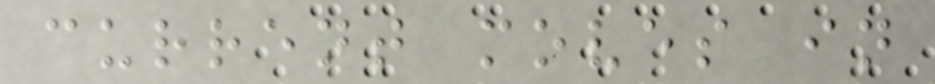current moves in
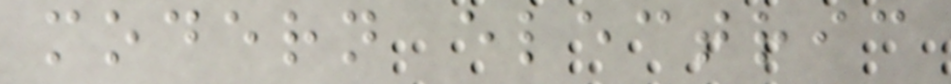modern electric
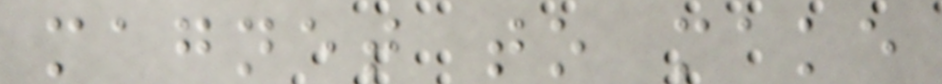magnet to make
